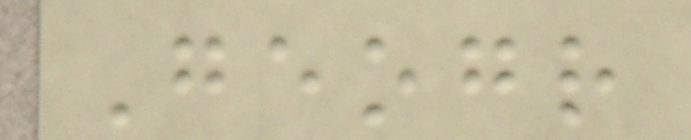Geogr
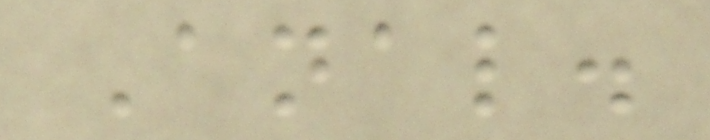Anal.
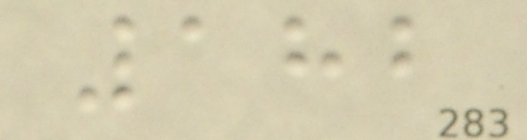182
